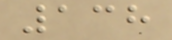138
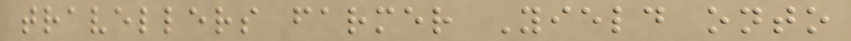travellers farmer Yield onto
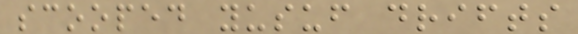scooped yusuf drifts
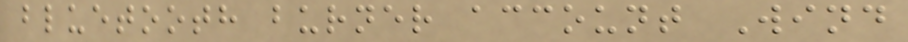bluetooth burner account Wind
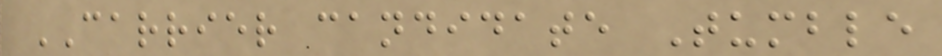CARRIER candidate Tumble
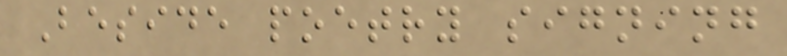Beside poetry signing
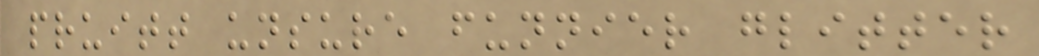pruitt unsure funnier glitter
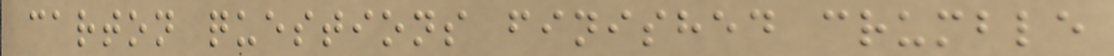carton questions finished crumble
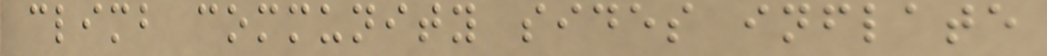climb community sides inflate
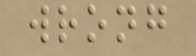wrong
